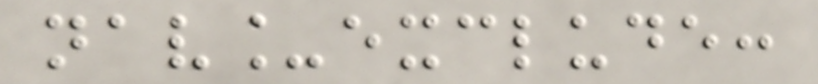nav_exclude:
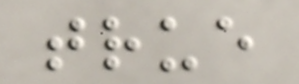true
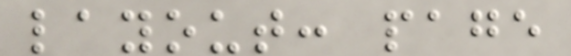layout: page
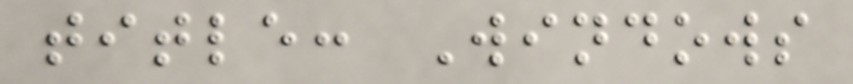title: Windows
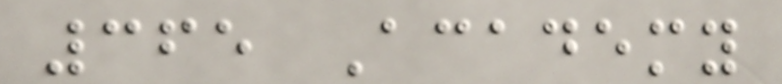365 Academy
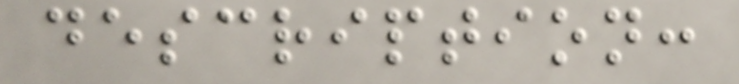description:
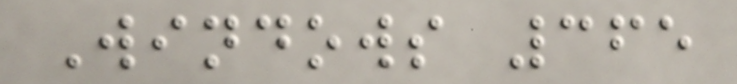Windows 365
